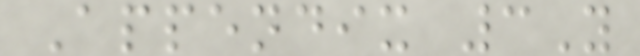Appendix 3Y
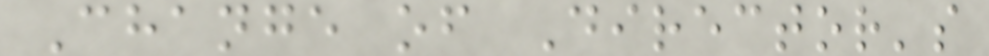Change of Director's
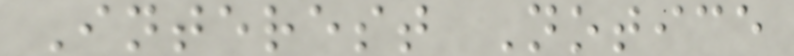Interest Notice
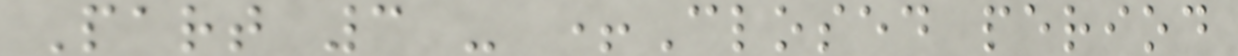Part 3 - +Closed period
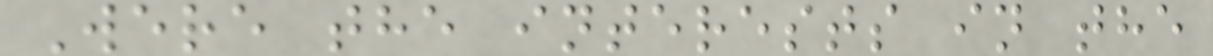Were the interests in the
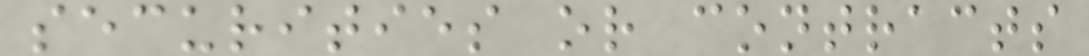securities or contracts
